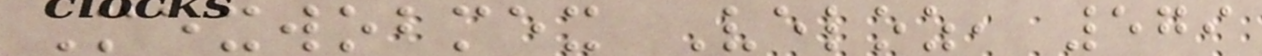Mexwobmex Veloz, 579
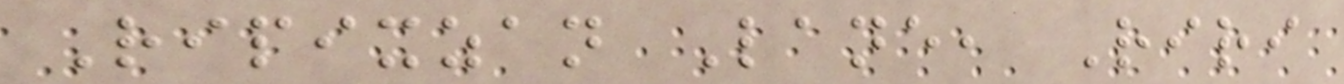Ripixzan Lane, Riri
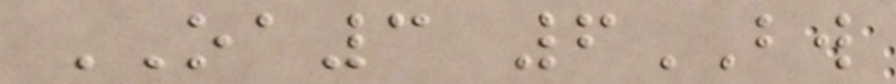OA3 6BW
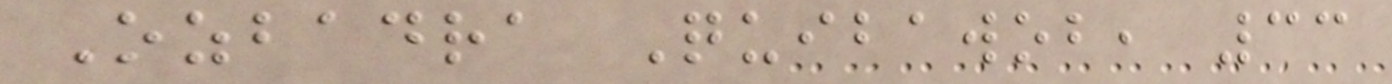Ozbadra Quibawob, 33
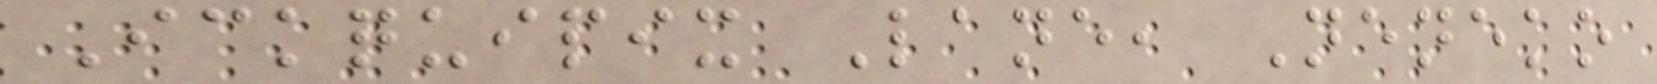Ickquipix Lane, Neneko
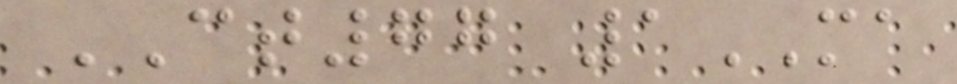CT77 1MA
